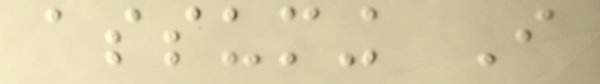assuming I
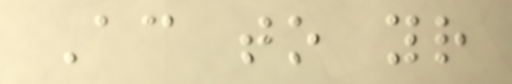According to your
